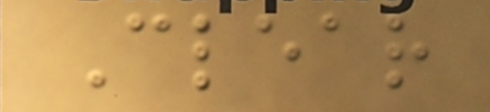Clear
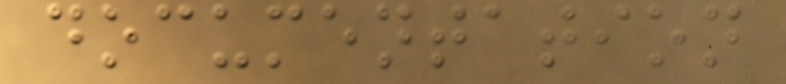documentation
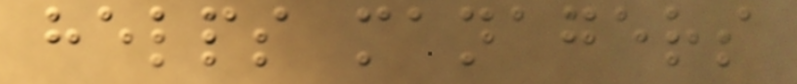helps managers
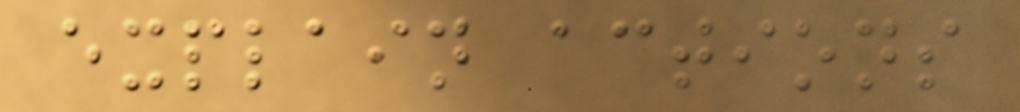explain actions
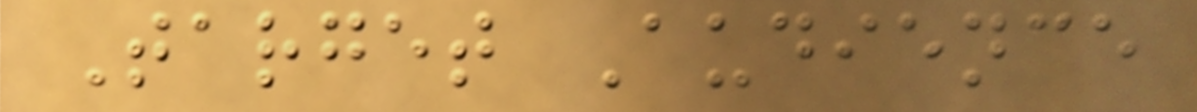Target Audience
